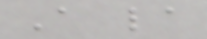A la
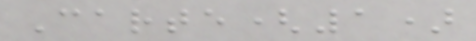Carte(1)
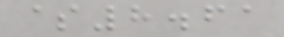$8.61
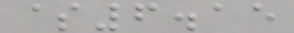$6.15
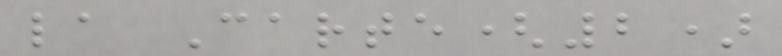la Carte(2)
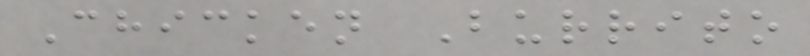Chicken Burrito
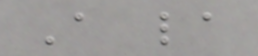A la
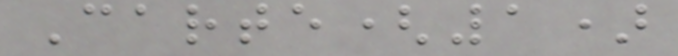Carte(1)
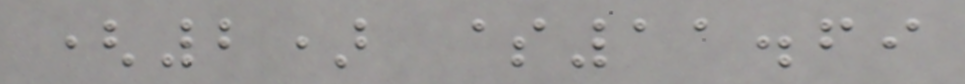(2) $11.69
